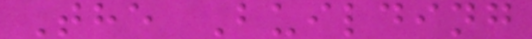The Building
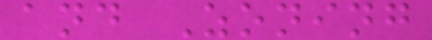and Zoning
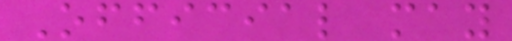Official may
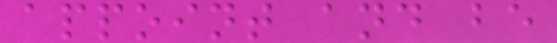appoint and be
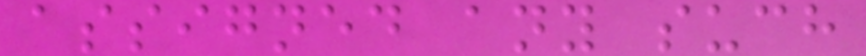assigned any such
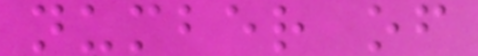number of
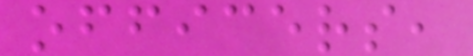officers,
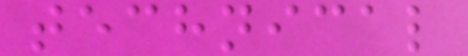technical
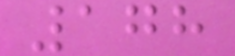178
